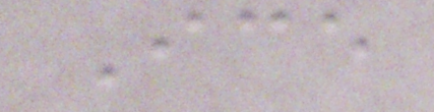Ice
